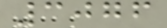3076
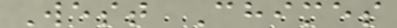West Chimes
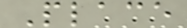Place
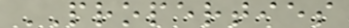PROPERTIES
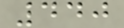440
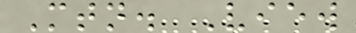Mtn. View
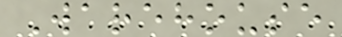Warehouse
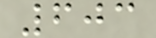603
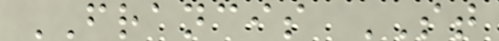FRANCIS ST
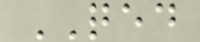QED
